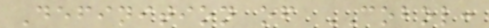Definition of COBOL:
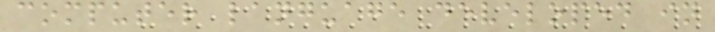computer language developed in
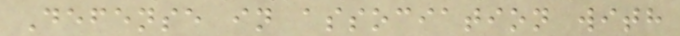Defense in association with
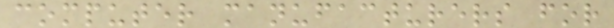computer manufacturers for
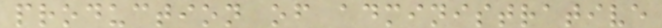production of administrative
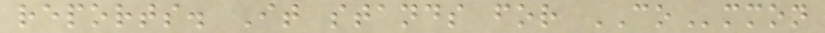reports. It stands for COmmon
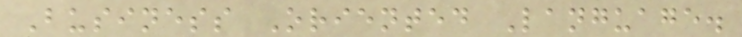Business Oriented Language.
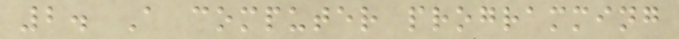2. A computer programming
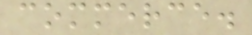commerce.
